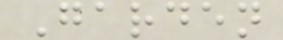Garden
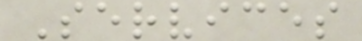Services
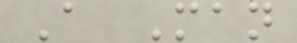A Man
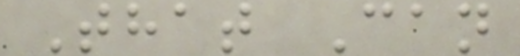That Can
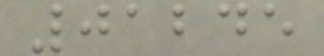01245
